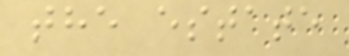the estate
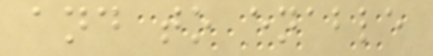and to enable
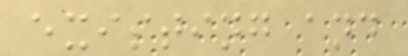existing and
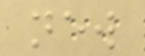new
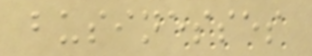businesses
